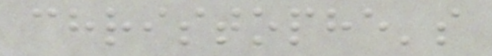christophe's
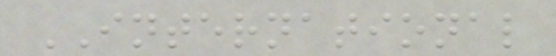INTERNATIONAL
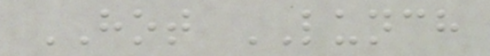HOT LUNCH
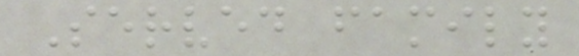Served family
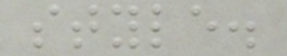style.
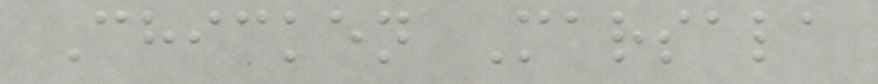Chicken Marsala
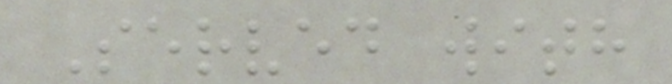Served with
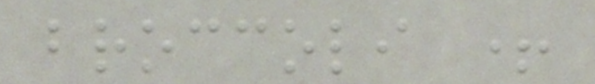broccoli +
